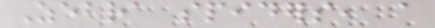Zebra spiders, a
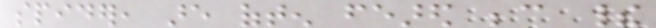spider, are often feared because their
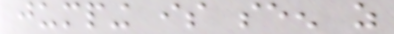jumping is seen as
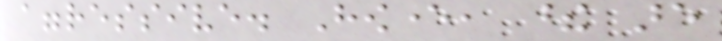aggressive. However, these are
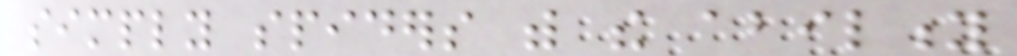simply spiders with the ability
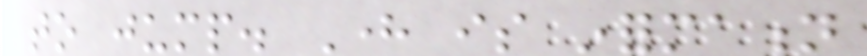to jump. Here is information
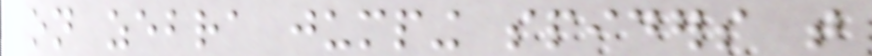on zebra jumping spiders that
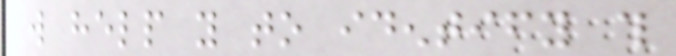will help you to identify this
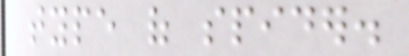type of spider.
